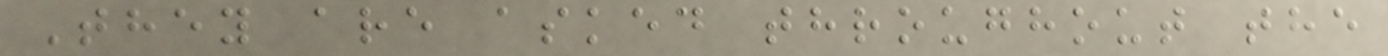They are asked throughout the
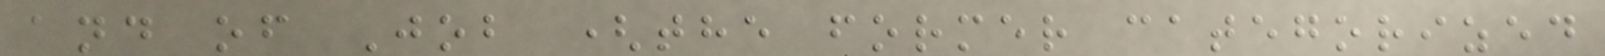and of Job (the former categorized
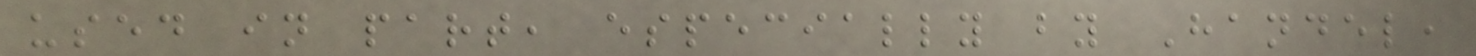used in part, especially by Handel,
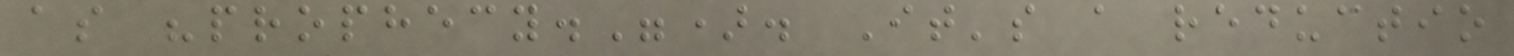as "prophecy."). It's a reductio
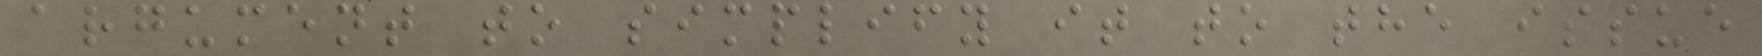argument to simplify it to the issue
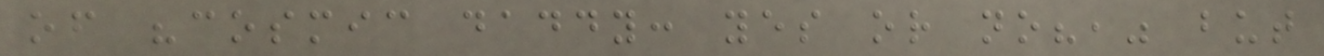of "cosmic daddy: yes or no?," but
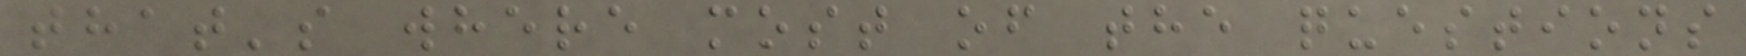that's where most of the questions
